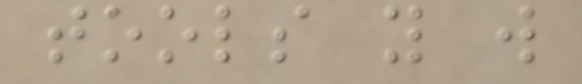tools you will
